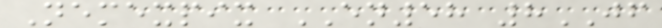Nemexpix EN58 8JF
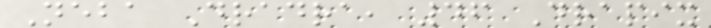Neba Dradra, 46 Drapix
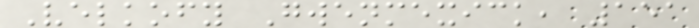Velkofy Gwenmexick, 151
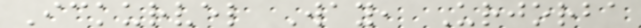Ickurvel Way, Urjorba
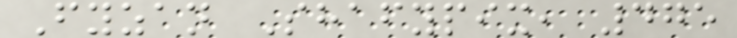Fyzan Shafypix, 475
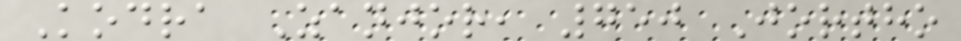Kodra Zanjor, 750 Jortho
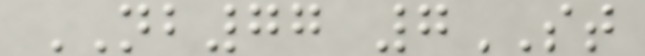NB77 7ST
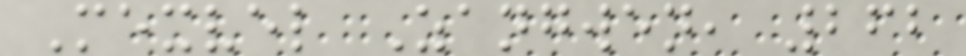Mexvel Zangwen, 262
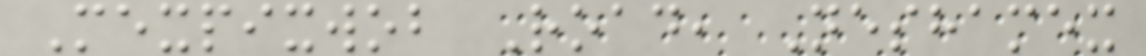Mexpixwob Road, Neshamex
